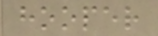hooper
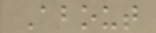About
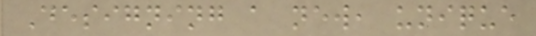Designing a new, unique
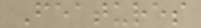Features
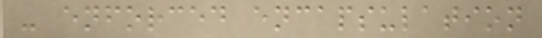- enforced encapsulation
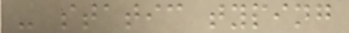- static typing
